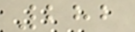282
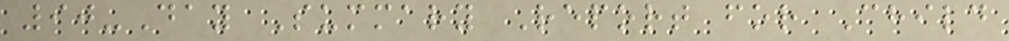90-Day Summary Report for Child
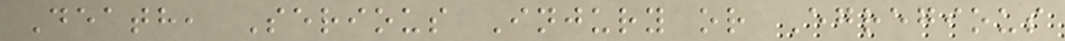Death, Serious Injury or Egregious
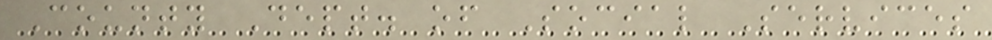County Dept. of Social Services
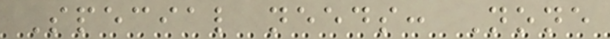Special needs: None
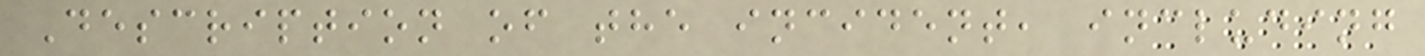Description of the incident, including
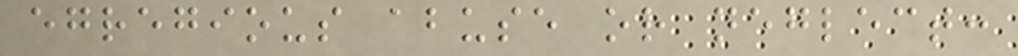egregious abuse or neglect:
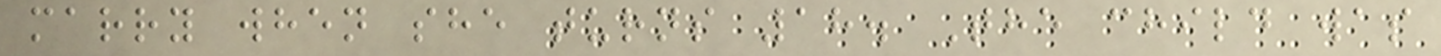marry when she turns 18. The child was
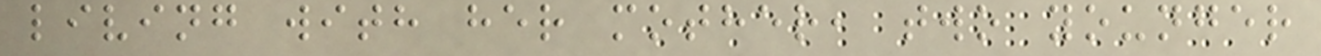living with her mother, two younger
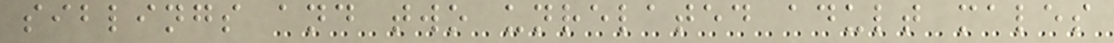siblings and two unrelated adult males
